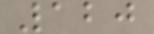120
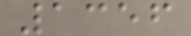1356
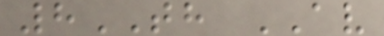8TH AV
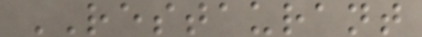RESTAURANT
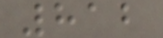812
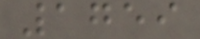1759
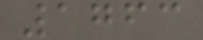1763
